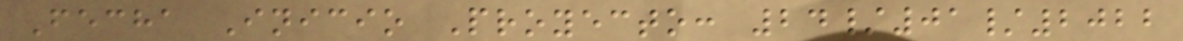Fecha Inicio Proyecto: 24/01/2022
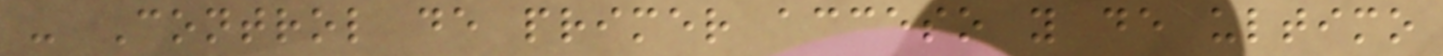- Control de primer acceso y de ultimo
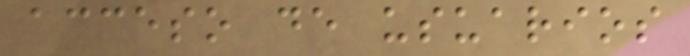acceso de usuarios
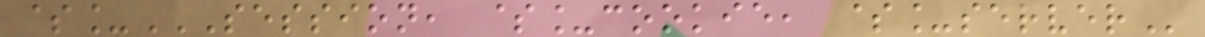$_SESSION, $_COOKIE, $_SERVER
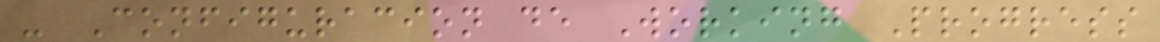- Configuracion de Working Progress
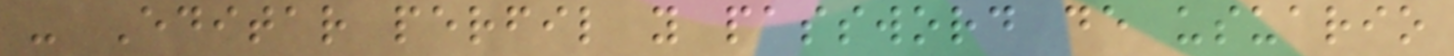- Editar perfil y password de usuario
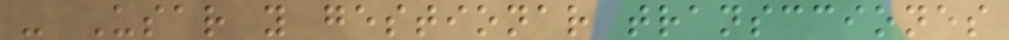- Usar y gestionar transcciones
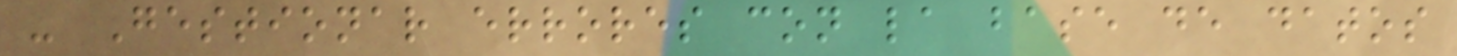- Gestionar errores con la base de datos
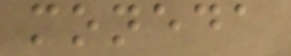moneda
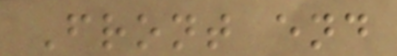Front end
